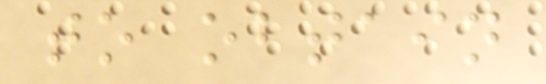to obtain
